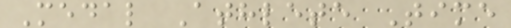Medal Athlete Time
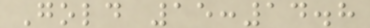Gold 15:14.8
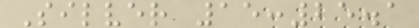Silver 15:25.1
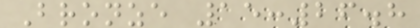Bronze 15:26.8
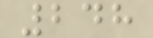248
